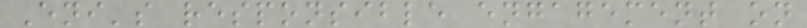Eni's responsible engagement on
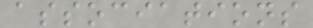associations
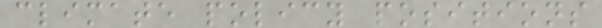climate policy positions
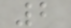2
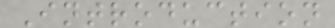Introduction
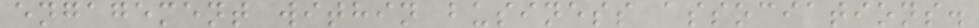engagement within business associations.
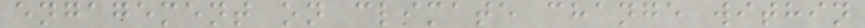engagement on climate change within
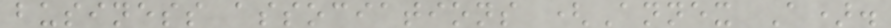business associations (Annex A).
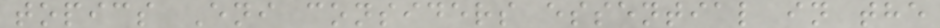topics Eni considers essential in the
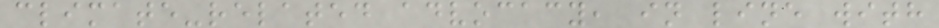climate-related advocacy, in line with
